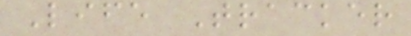Life Tracker
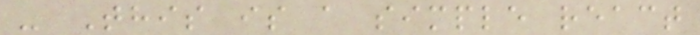- This is a simple react
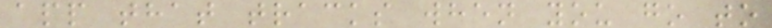app that tracks when you go to
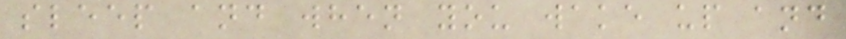sleep and when you wake up and
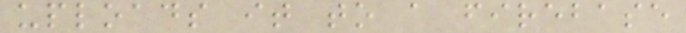uploads it to a firebase
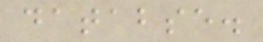databse.
